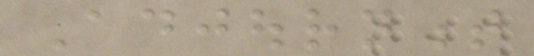Adjournment
